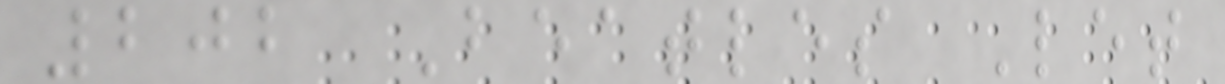202 Beatles Let
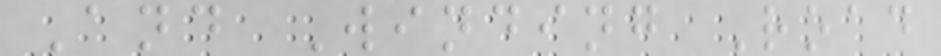And Winding Road
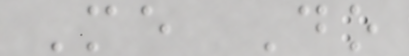Me Do
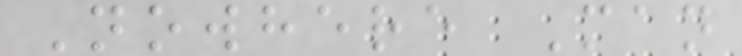Nowhere Man
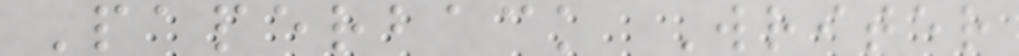Paperback Writer
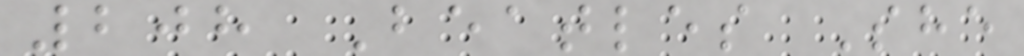208 Beatles She
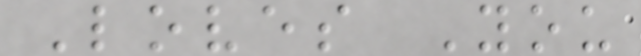Loves You
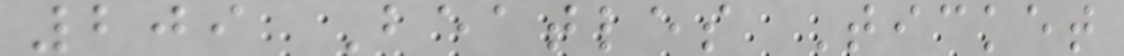209 Beatles Ticket
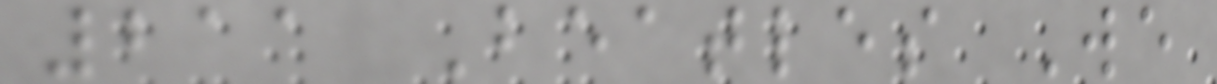211 Beatles We
